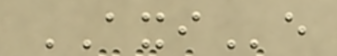AXIe
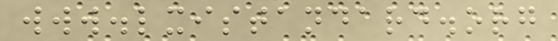www.lxistandard.org
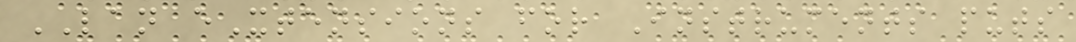LAN eXtensions for Instruments puts
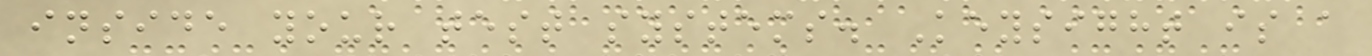inside your test systems. Keysight is a
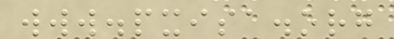www.pxisa.org
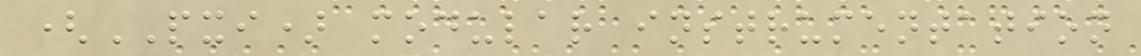(PXI) modular instrumentation
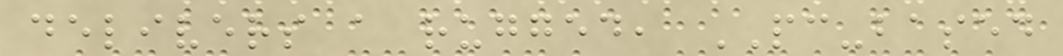delivers a rugged, PC-based
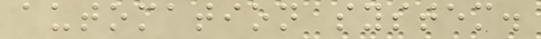automation system.
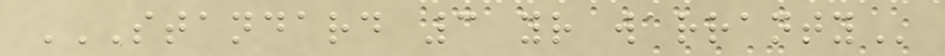STANDARD 3 YR WARRANTY
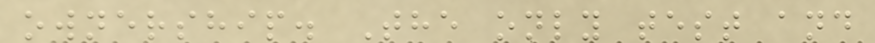ownership. The only test and
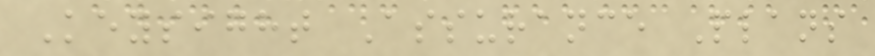Keysight Assurance Plans
